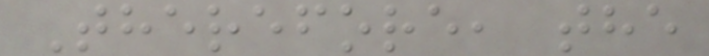Therefore, the
